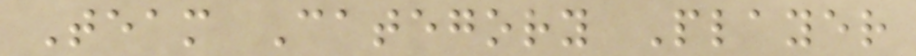Team Category Player
